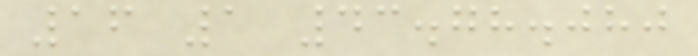16 1 43.78.080
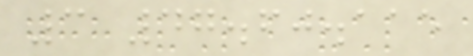3 47.60.115
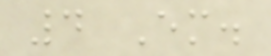4 Em.
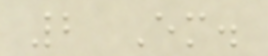2 Em.
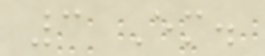3 Em.
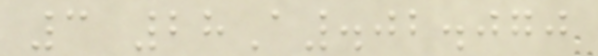3 28A.02.070
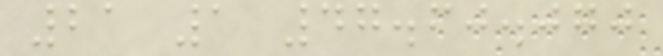21 1 47.60.070
